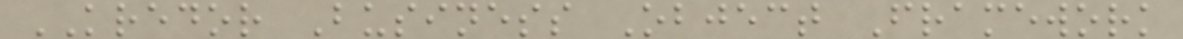KREDOR Business Object Framework
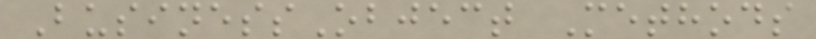BusinessObject Methods
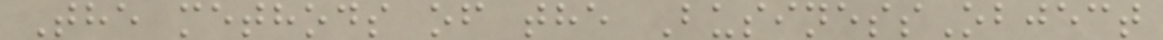The methods of the BusinessObject
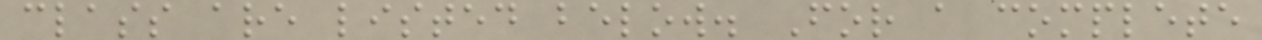class are listed below. For a complete
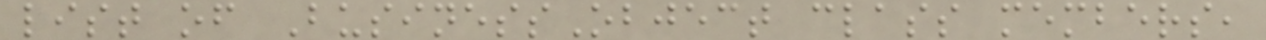list of BusinessObject class members,
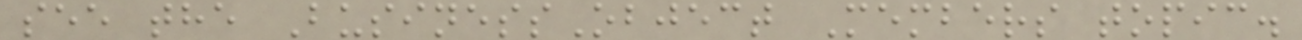see the BusinessObject Members topic.
